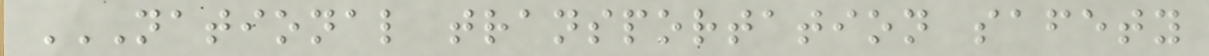NATIONAL TRANSPORTATION SAFETY
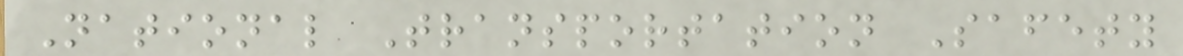National Transportation Safety
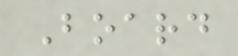Board
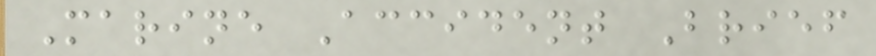Marine Accident Brief
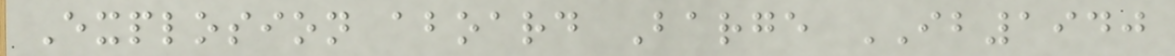Explosion aboard Barge IB1940
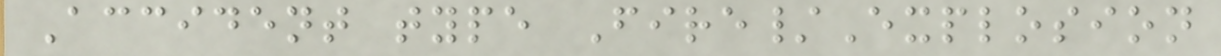Accident type Fire/Explosion
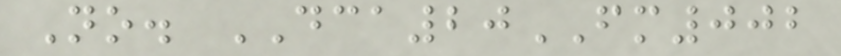No. DCA20FM002
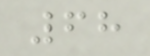68
